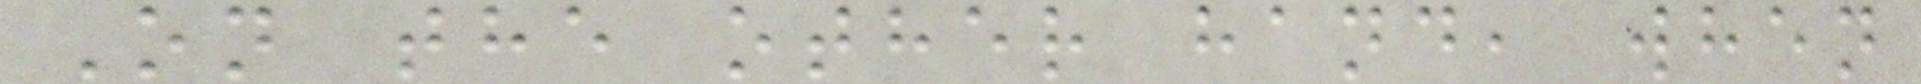On the other hand, when
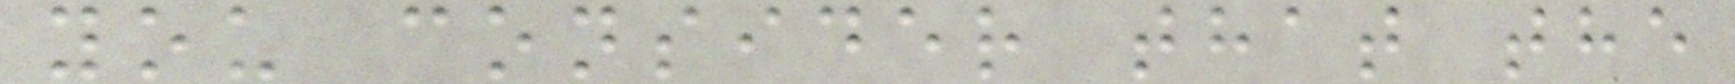you consider that the
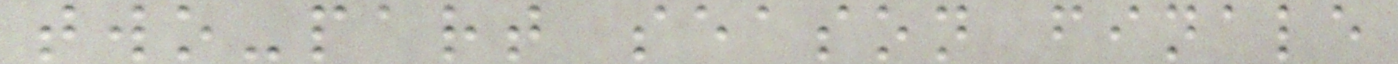two-part season finale
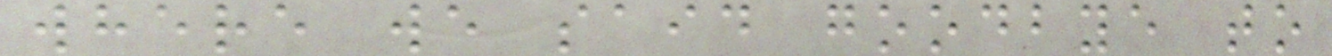where we said goodbye to
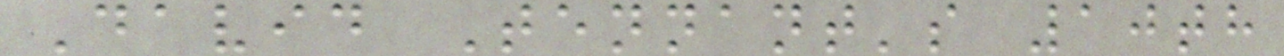David Tennant's 10th
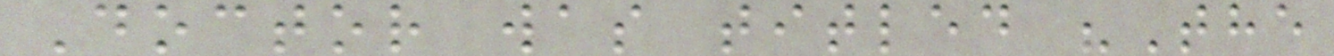Doctor was titled "The
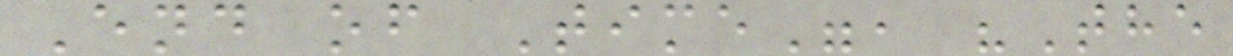End of Time", "The
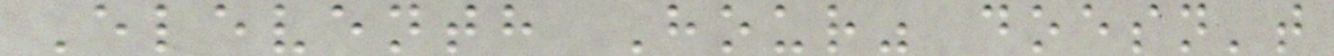Eleventh Hour" doesn't
